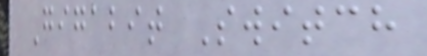Gigabit Switch
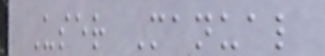User Manual
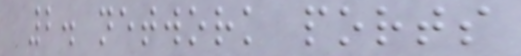2. network ports
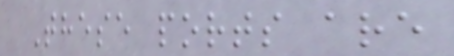These ports are
